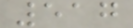517
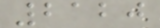2120
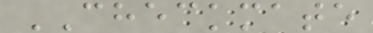CHECKMATE
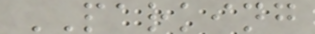PARKING
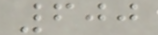600
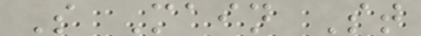S Main St
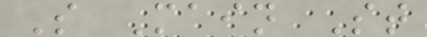S Main St
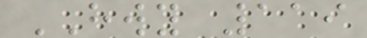HWY 119
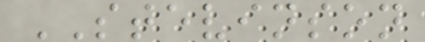STEVINSON
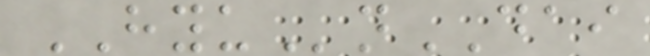HYUnDAI
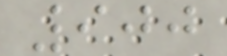900
